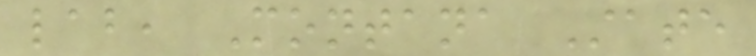lab, Montana State
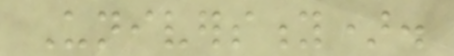University).
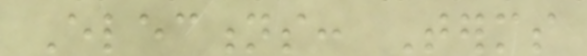Elections: Terms
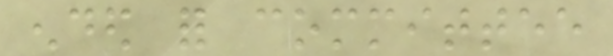ended for committee
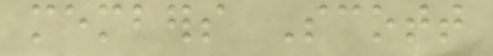members Scott
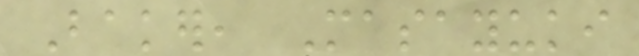Baker, Masayuki
